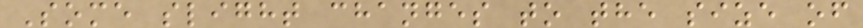Some slight changes to the size of
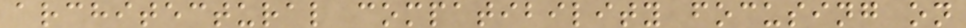architectural compatibility focusing on
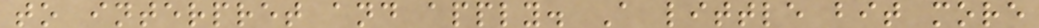to interpret and apply. A little bit more
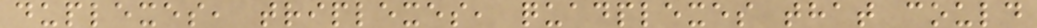duplexes, triplexes, quadplexes that could
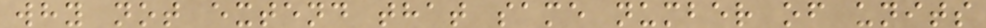why not extend that same number of units
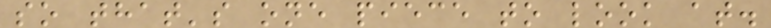so that's one piece to look at.
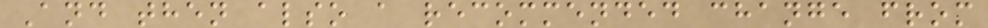And then also a recommended change from
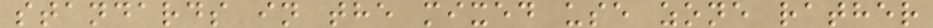standards in the mixed use zone rather
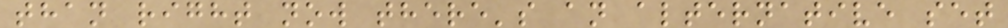than right now there's an alternative set
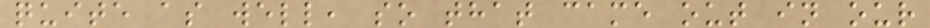quite as well, so that came out in our
